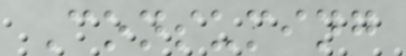Consuming
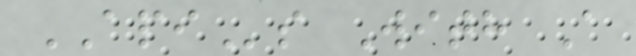APIs With A
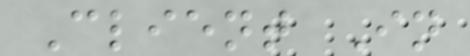Client In
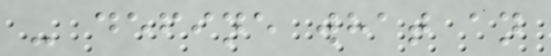- define what an
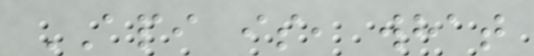API is, what
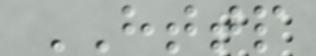HTTP
